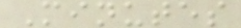Minutes
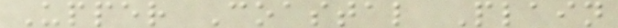Upper Coastal Plain
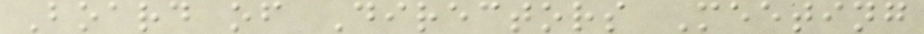Board of Directors Meeting
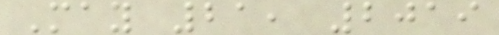May 21, 2019
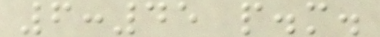6:45 p.m.
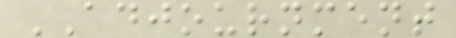ADJOURNMENT
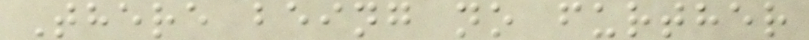There being no further
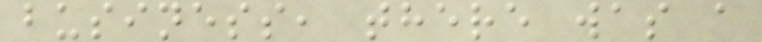business, there was a
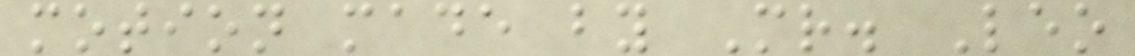motion made by Mr. Leo
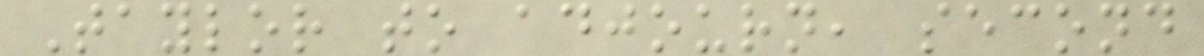Taylor to adjourn, second
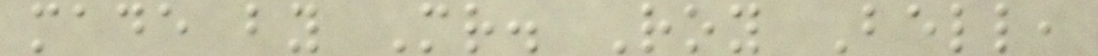made by Mr. Roy Bell,
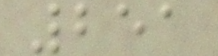251
